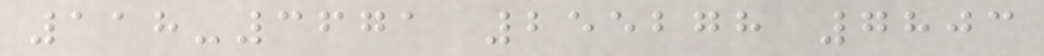118-3671 255278 7803
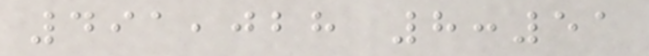491,028 8:51
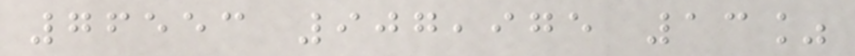76553 907,975 13%
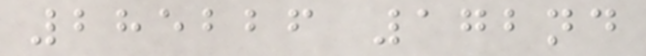285226 172nd
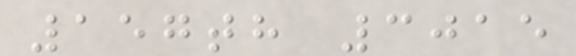157th 3015
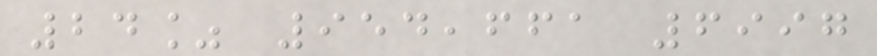24% 954,661 6997
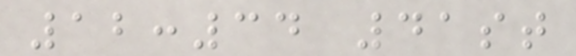12:34 41st
